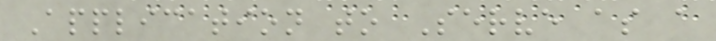Application to Serve as a
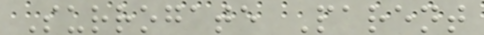Surrogate Parent
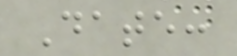Date:
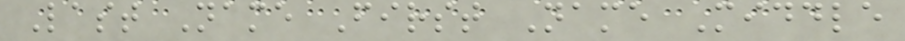Last Name First Name Middle
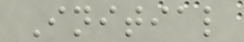Initial
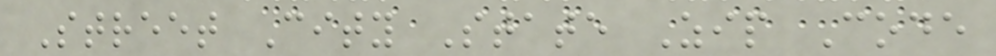Street City State Zip Code
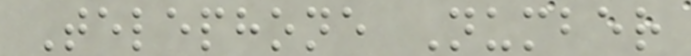Telephone Number
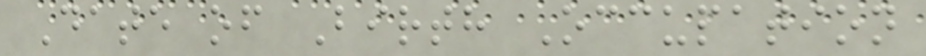Date of Birth Occupation
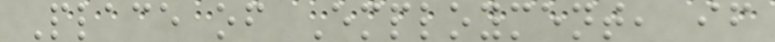Place of Employment, if
